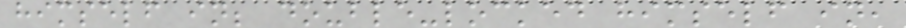himself in; double-locked himself in,
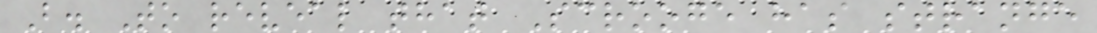B. To reveal that Scrooge has strange
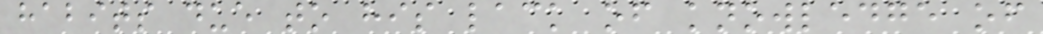habits due to his lack of knowledge of
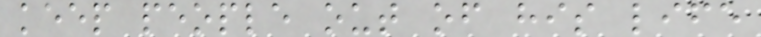keep people out of his life
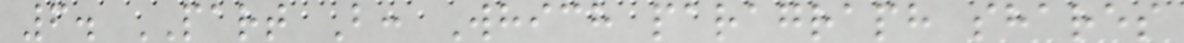6. PART B: Which paragraph shares
